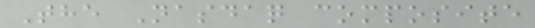The Nasdaq composite
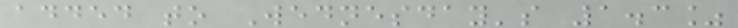added to Wednesday's 1.3%
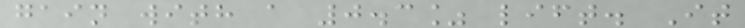gain with a 0.3% lift. It
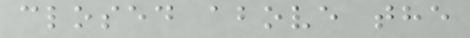closed above the
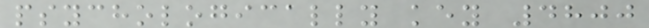psychologically key 4800
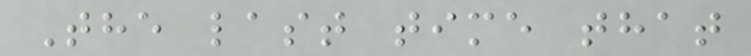The last time that
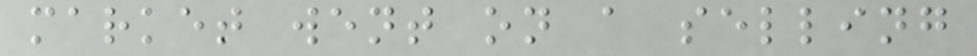market went on a selling
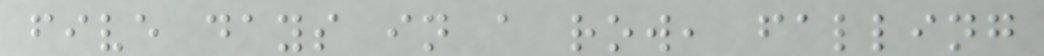five days in a row, falling
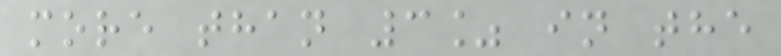more than 3% in the
